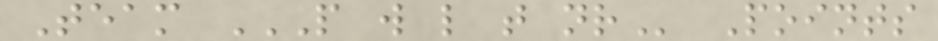Team P W L T NR Points
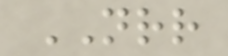NRR
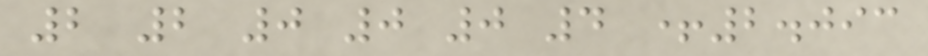2 2 0 0 0 4 +2.093
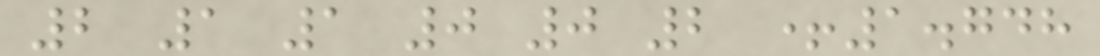2 1 1 0 0 2 +1.748
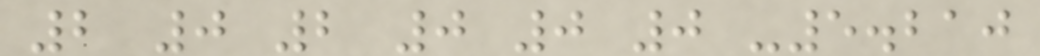2 0 2 0 0 0 -5.210
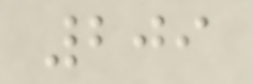209
